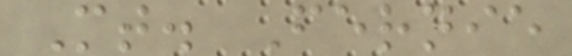Mt. Fernie
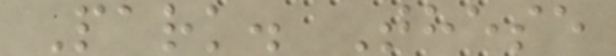Park. These
